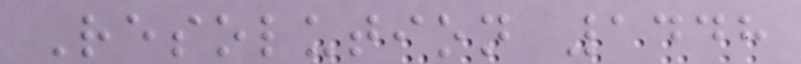Resolution 1448
